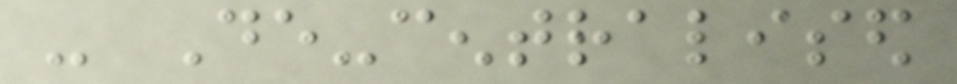- De-centralised
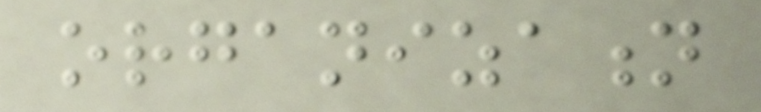organization
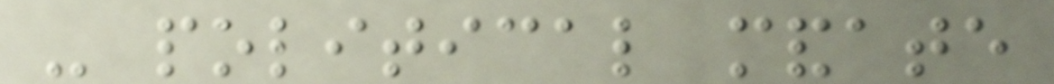- political mandate
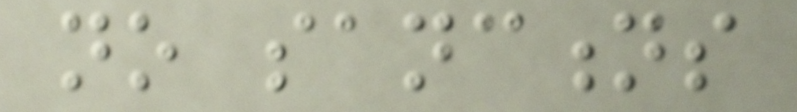no sanctions
